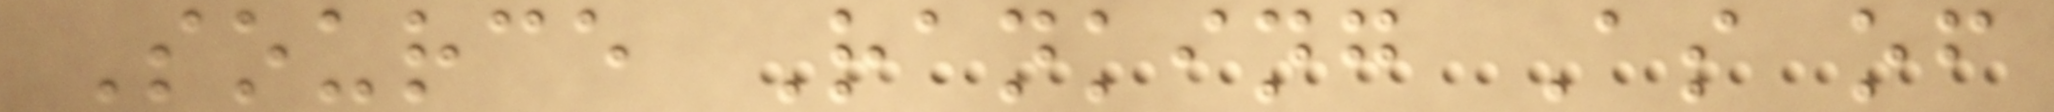Source Ranking As of
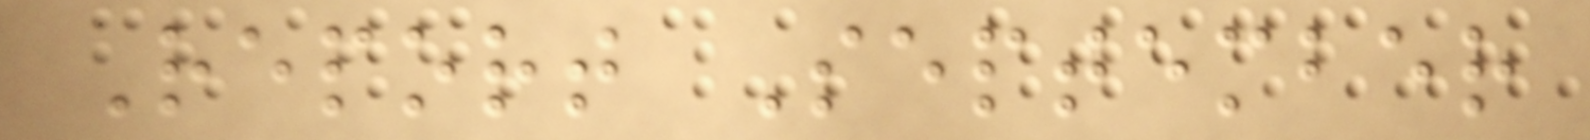Report September
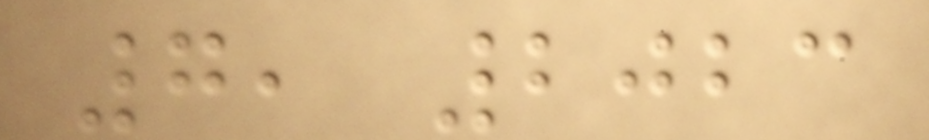7, 2023
